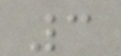3
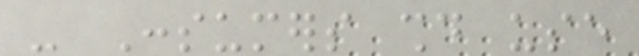- Consumers should use
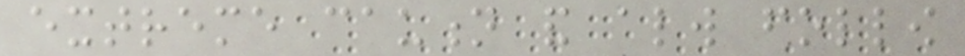extreme caution and always follow
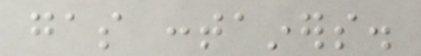gas containers.
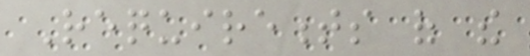Requirements of the
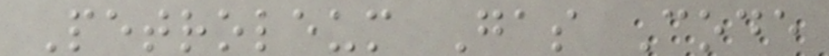Petroleum Gas Code
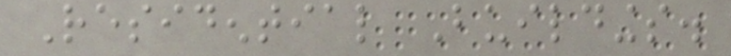Residential Buildings.
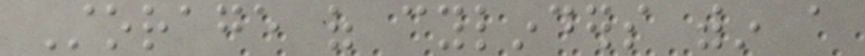Storage of cylinders within a
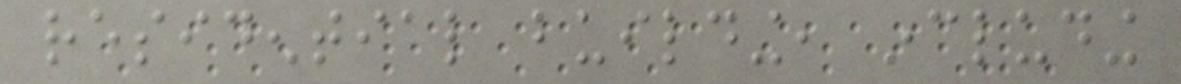residential building, including
